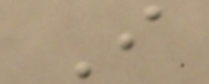I
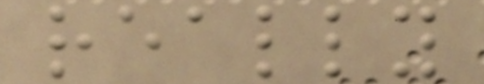really
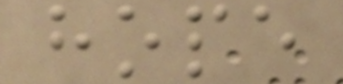hope
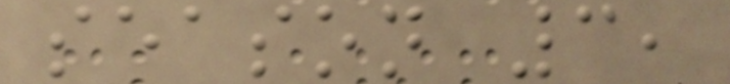season 3,
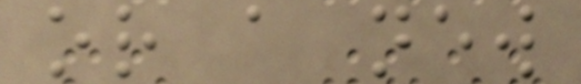or a new
